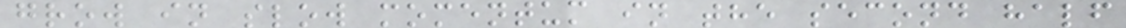grow in slow momentum in the second half
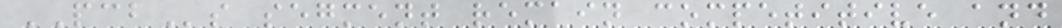PCBs segment remain competitive and
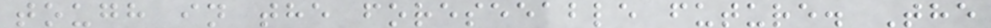tough in the foreseeable future. The
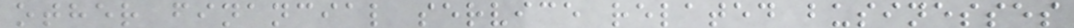other financial service related businesses
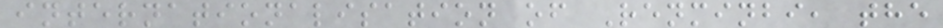internationalisation of Renminbi, the
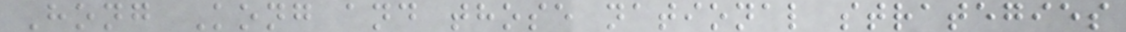Hong Kong and those national strategies
